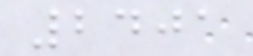2401
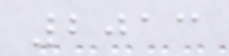2013
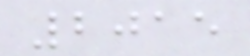2015
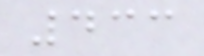433
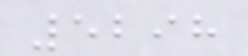5298
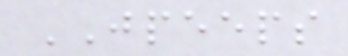JPEEPS
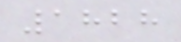1828
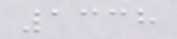1338
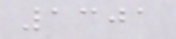1301
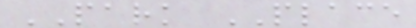PARK PLACE
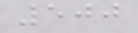500
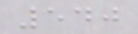540
